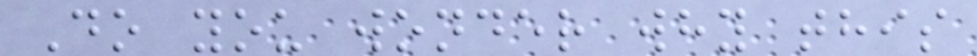Do you wonder why this
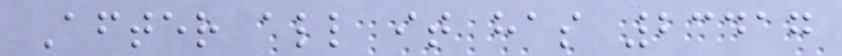After all it has 23417
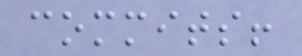commits!
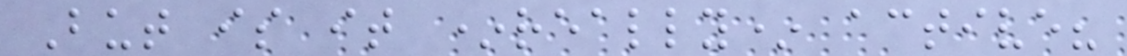But is it *really* active?
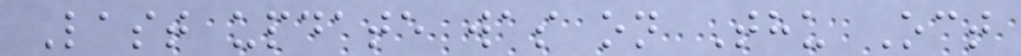Last update was on Thu Oct
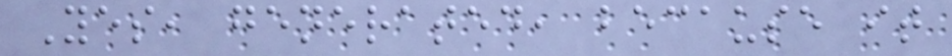Yes, generated, because it
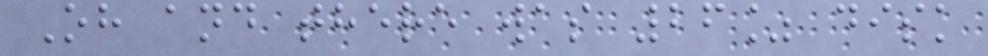Oh and there was 26% disk
